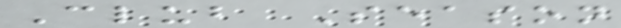Club Season
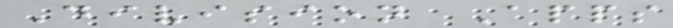Division Apps
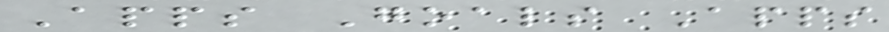Apps Goals Apps
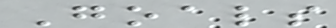Goals
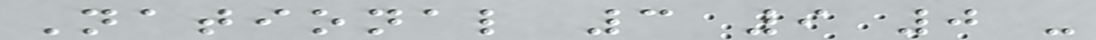National 3 9 0 -
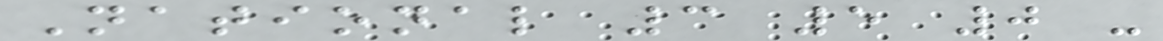National 3 5 0 -
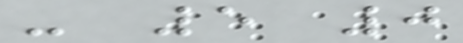- 5 0
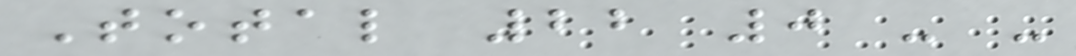Total 22 0 - -
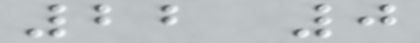22 0
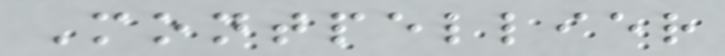Montpellier
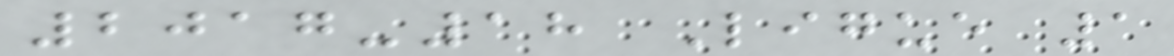2017-18 Ligue 1
